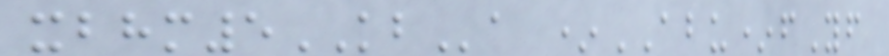xbhm5KBa *ABU*fYf
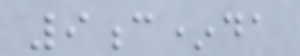9c*da
